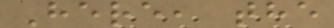Here, the
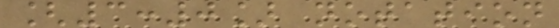[3:0] notation
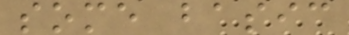some basic
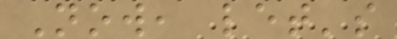Now, let's
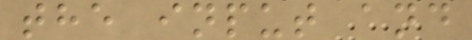the input and
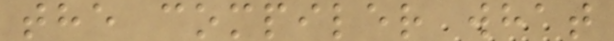the compiler what
